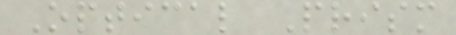Optical Prism
